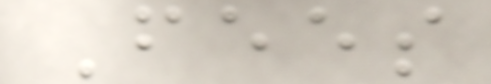Fees
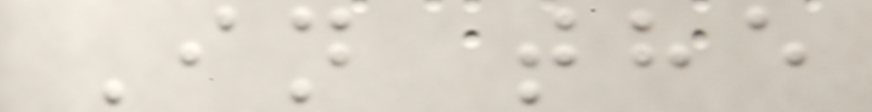In the
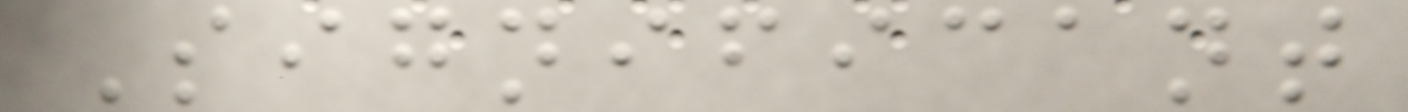Significant
